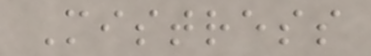Mistress
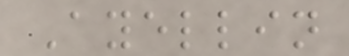Ayellin
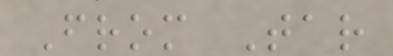From Tar
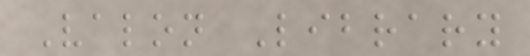Valon Library
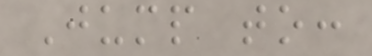Jump to:
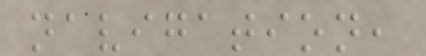navigation,
